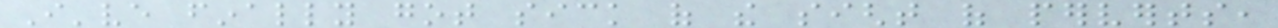I've finally got sick of the sight of perverts,
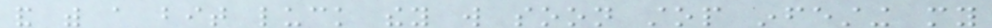and with a bit luck they will soon stop infesting my
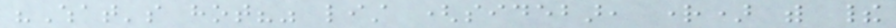"What's hot?" list (sidebar, right) with their
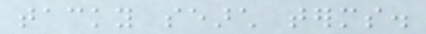tacky search terms.
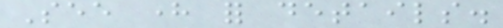See here for details.
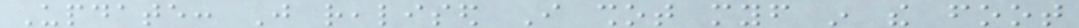Update: Just realised I shot myself in the foot
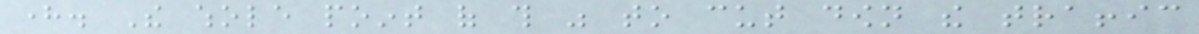here. The whole point of this was to cut down the traffic
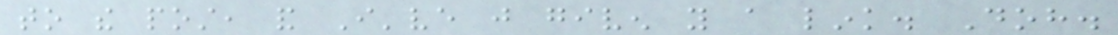to the post, and I've just given you a link. Doh.
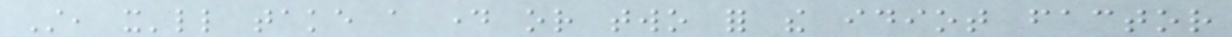Still, it'll take a day or two for the idiot factor
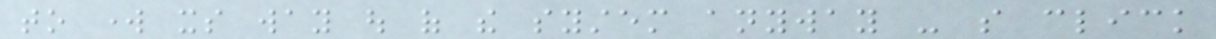to work its way out of the system anyway - so click
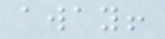away!
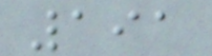191
